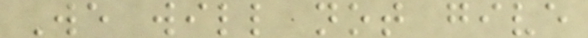We will not give
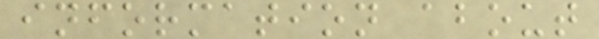information about
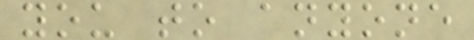you to anyone
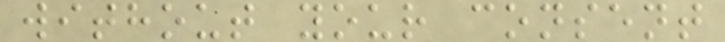without your consent
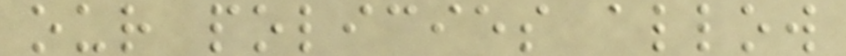our policies allow
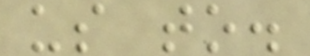us to.
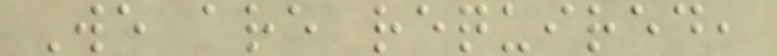We are required,
